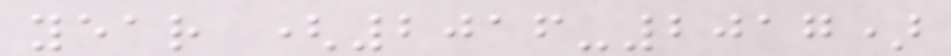year (2016-2017)
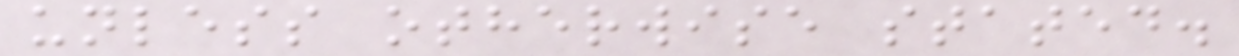unless otherwise stated.
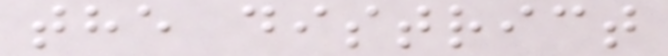the district
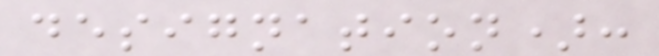designation):
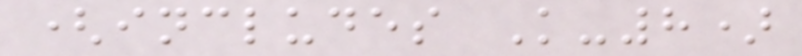(includes K-8)
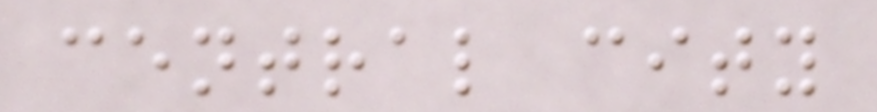central city
